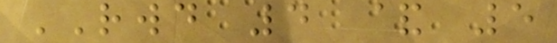RWD 4 & 5
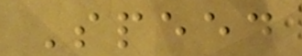Speed
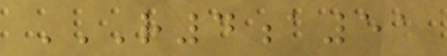R4A51
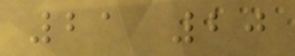21 20
